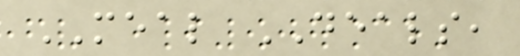MEAL DEALS,
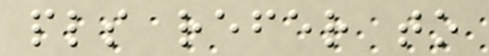pls refer to
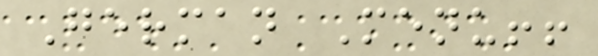German Menu!!
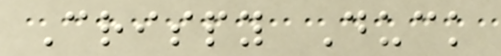Crispy Duck
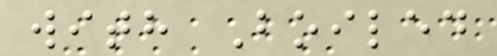with Boiled
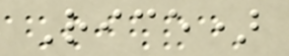Rice)
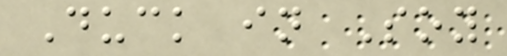Duck in Soy
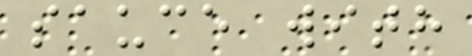sauce with
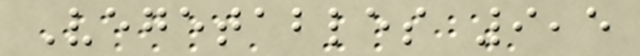Vegetables 9,5
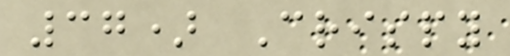37) Crispy
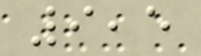9,5
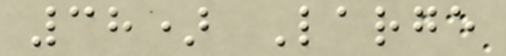38) Large
